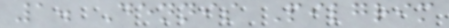1. Dennis Pilgrim
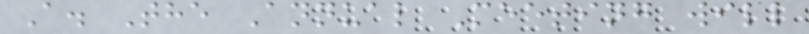A. The Annual Meeting will
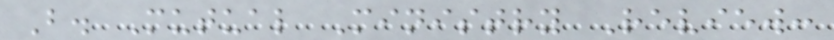B. Mutual Ministry Review:
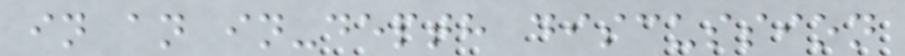in an in-depth discussion
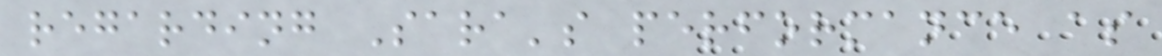regarding Sara's performance as
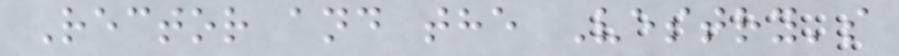Rector and the Vestry's
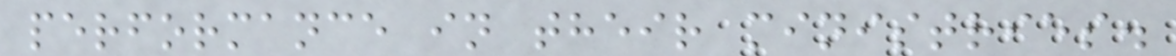performance in their ministries.
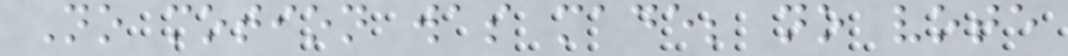No motion was made; no vote
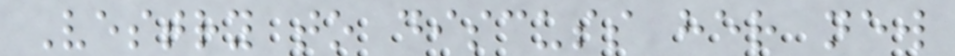Vestry to discuss her new
